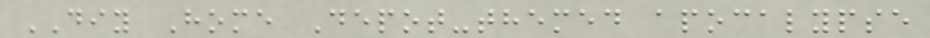DIY Home Depot-themed apocalypse
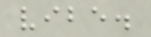vibe.
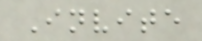Invite
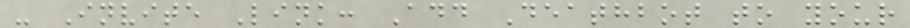- Invite Link: Add Deathbot to your
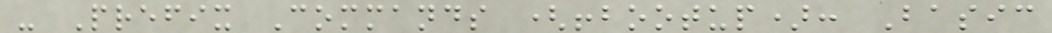- Prefix Commands (!bootup): Basic
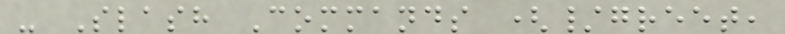- Slash Commands (/greet,
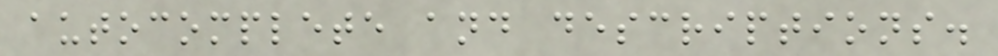autocomplete and descriptions.
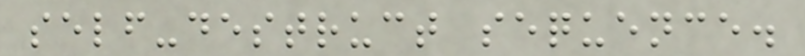self-destruct sequence.
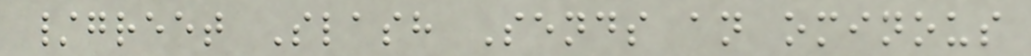/greet Slash Sends an ominous
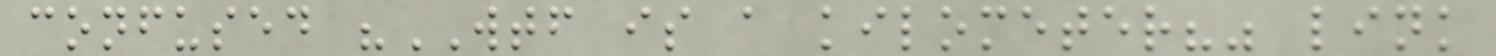confused "WTF is a kilometer?" link
